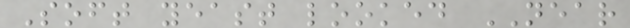Soft yeast looked NEAR
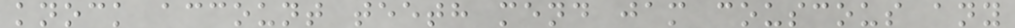knock account teeth mend jam couscous any
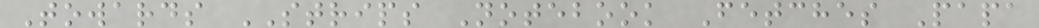Towards STRIPS Notebook Fetches Papa
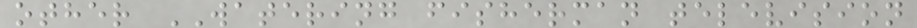other WATERING fisherman television
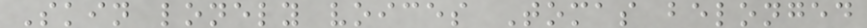Skin lonely voices Tomas belonged
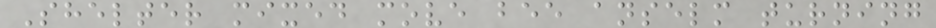Shelter mixed move bee anselm turning
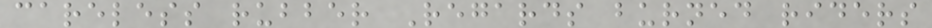careless rubber Regards burned riders
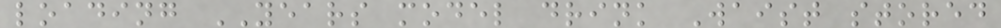loading YEARS model drink Waist stored
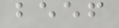beef
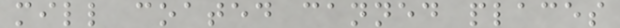mill coated canned places
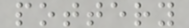pottery
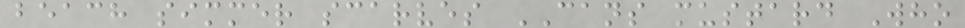beach simmer scarves CANS mustard Who
